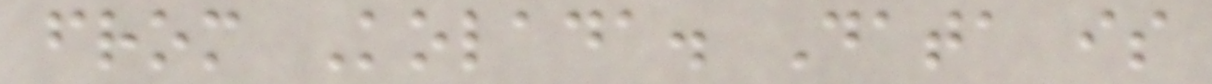from Kolada. Data is
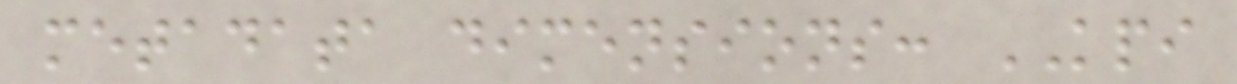metadata dimensions: KPI
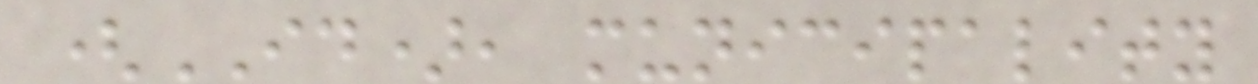(ID), municipality
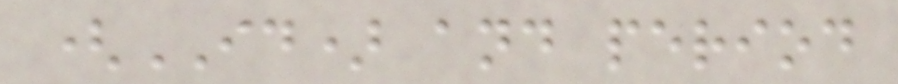(ID) and period
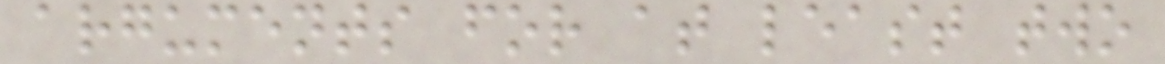arguments for at least two
